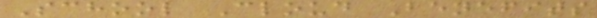School Cloud Benefits
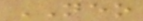NEO
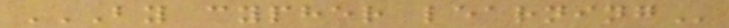BY CYPHER LEARNING
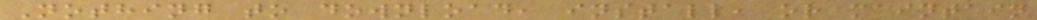Nothing to download, install, or maintain
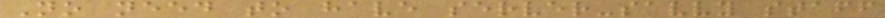No need to have server-savvy staff
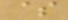$
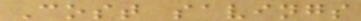Cost savings
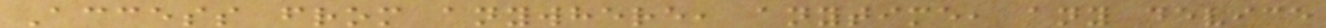Access from anywhere, anytime, any device
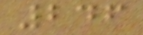246
